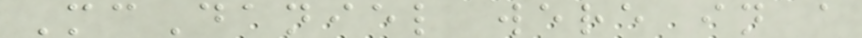McDaniel were in a
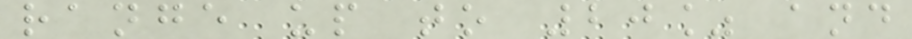range up to 20% and
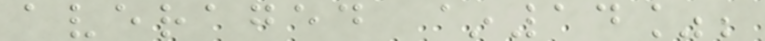averaged ~14%;
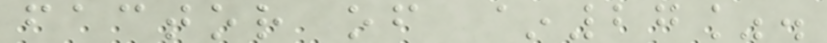factor of ~27%.
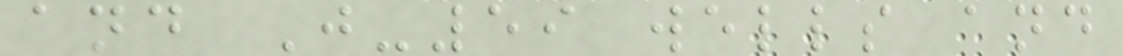and J-59 wells and
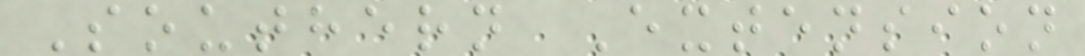Southern Extension
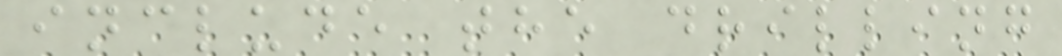include the drilling
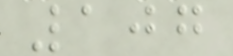107
